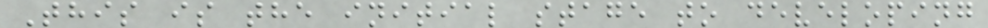This is the initial stage to developing
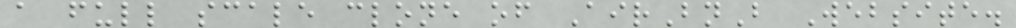a full scale clone of AirBnB Website.
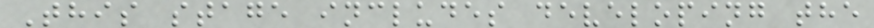This stage includes developing the
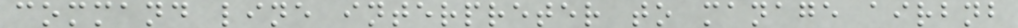command line interpreter to manage airbnb
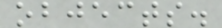objects.
